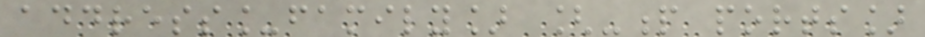address_family] [-p ports]
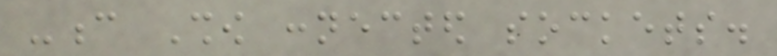-c Show connected sockets.
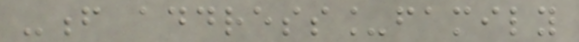-f address_family
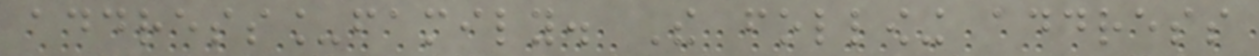address_family. The following address
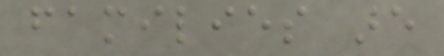families are
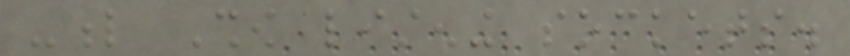-l Show listening sockets.
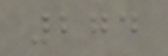274
